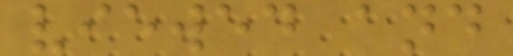viewed and
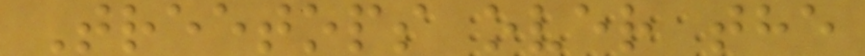Treetops over the
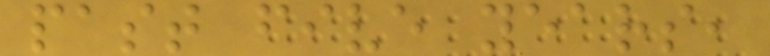past five years,
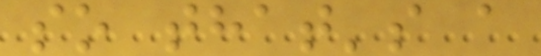so that's a
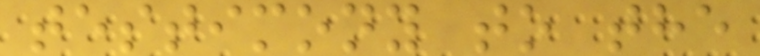testimony to the
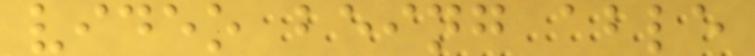video being able
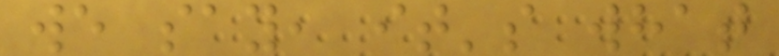we say, it's what
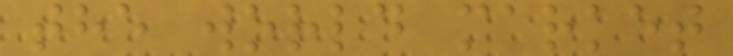the world market
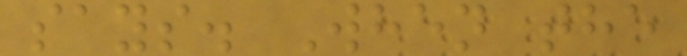says. When the
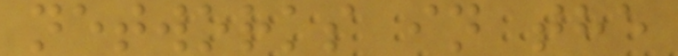networks in the
